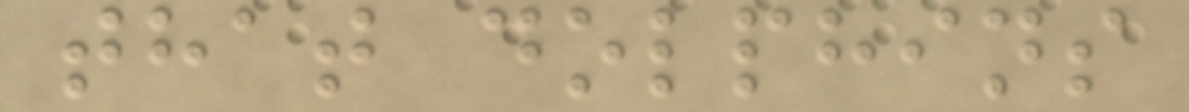that dolphins
